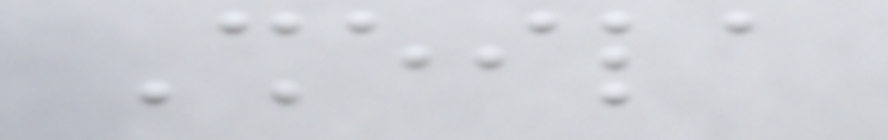Sheila
